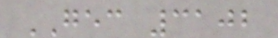GEC 3102
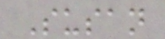Susan
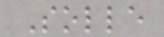Solle
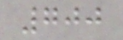700
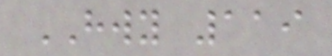HWY 119
